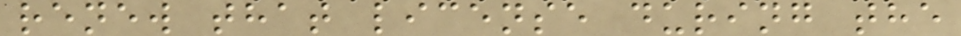renew that license during the
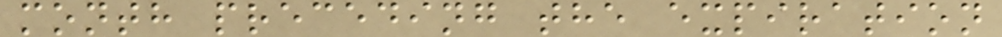month preceding the expiration
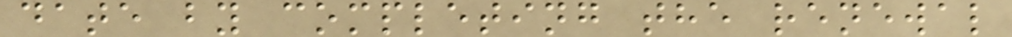date by completing the renewal
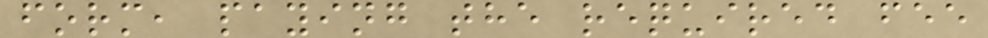form, paying the required fee
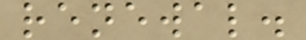renewal.
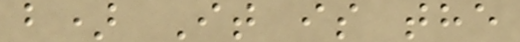b) It is the
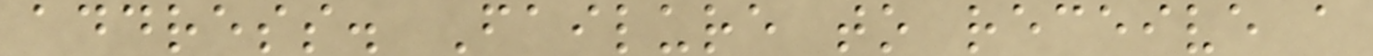address. Failure to receive a
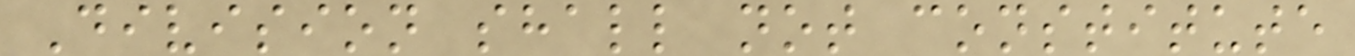Division shall not constitute
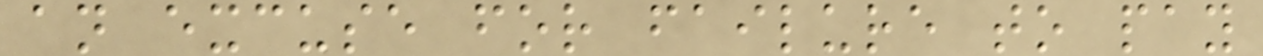an excuse for failure to pay
